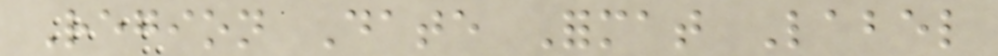Region Date Format Label
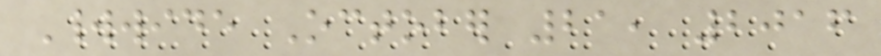Worldwide October 21, 2016
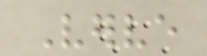Verve
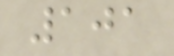101
